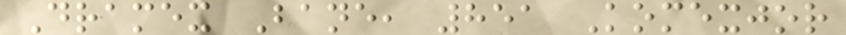Dramex Bane, 851 Komexjor
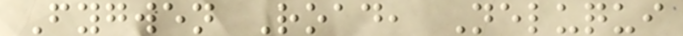Fygwen Road, Neluqui
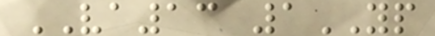VA13 1YP
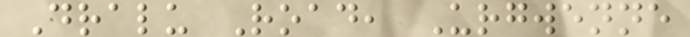Dralu Road, Urgwenne
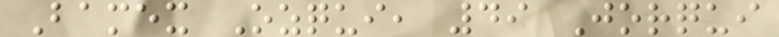Bamex Ozqui, 49 Jorqui
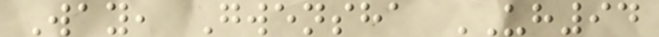Way, Gwensha UH94
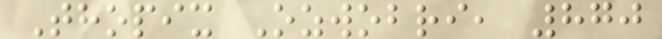Thopix Ozwobri, 870
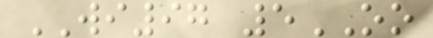WI97 5OO
